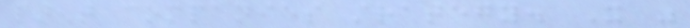parent companies strategy. It was
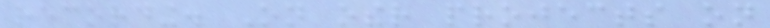recording. On other projects on
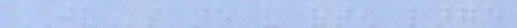JVs are very often large
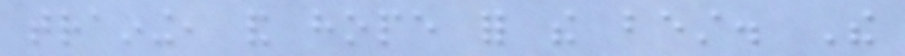training, and hope for the best. The
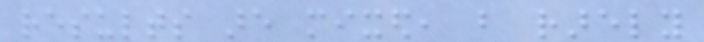results are mixed, but rarely
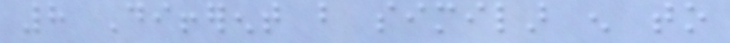8 Different but similar enough to
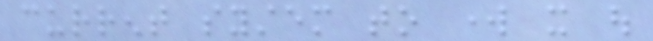current system to work it out
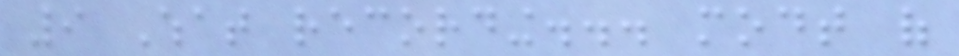9 What recording... modt of
